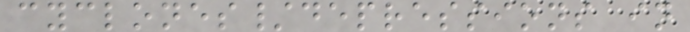cyclones/depressions in
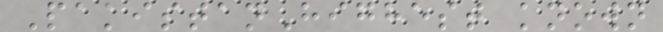PakistanHighest known
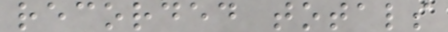recorded totals
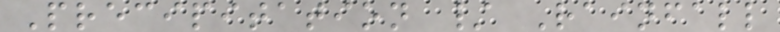Precipitation / Rainfall
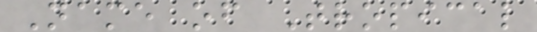Name of Tropical
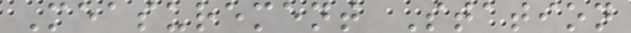Measurement Station
